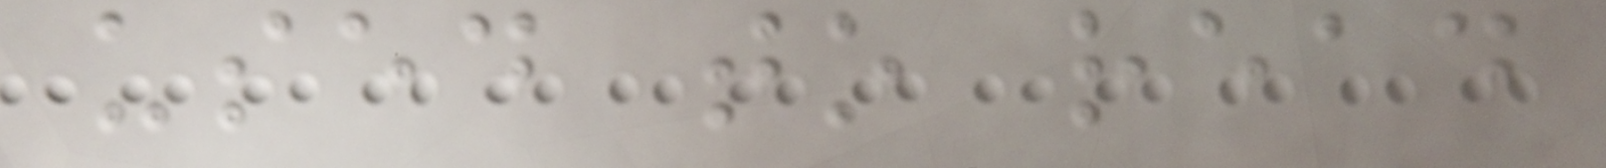used to read
